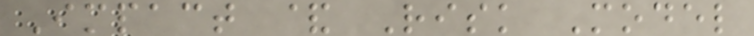Impact & Risk Model
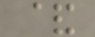&
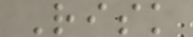Risk
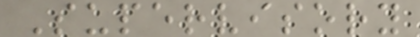Supervisory
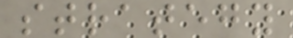strategy
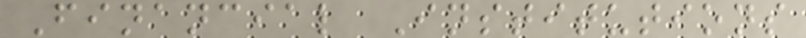Financial Institutions
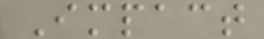Impact
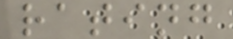rating
